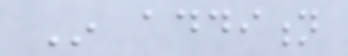In addition
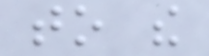to the
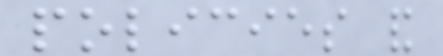policies and
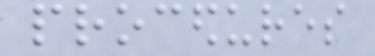procedures
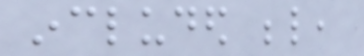included below,
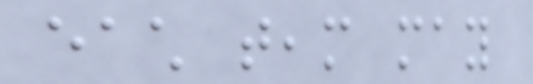each team may
